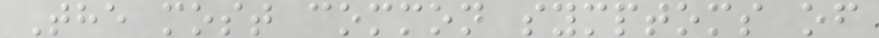The most common symptoms of
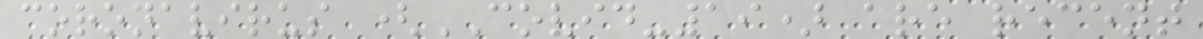coronavirus (COVID-19) are recent
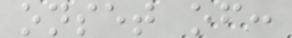onset of:
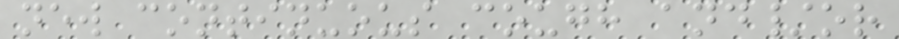new continuous cough and/or
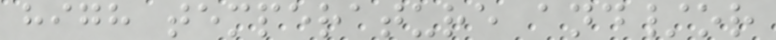high temperature and/or
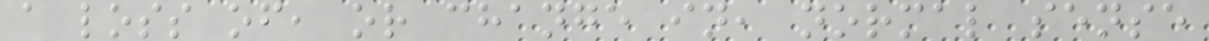a loss of, or change in, normal sense
